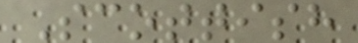Scottish
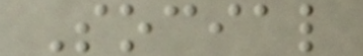Social
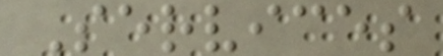Services
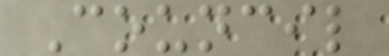Council
